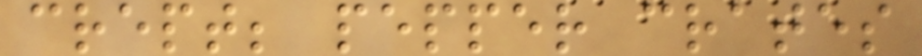crept; pepper crates
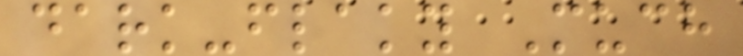dark-flaky Much
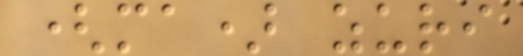(ma) zuri
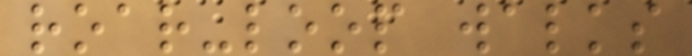roar-loop walks
